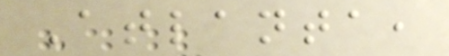Atlanta,
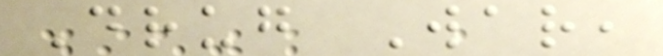Drug War,
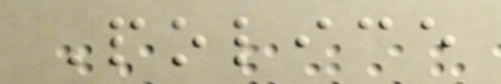Police
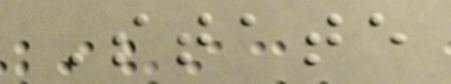State
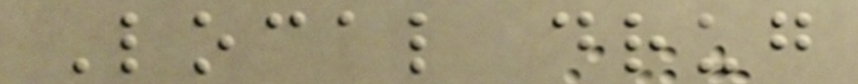Local drug
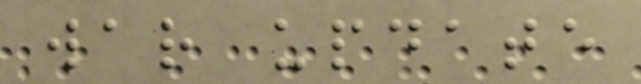war update
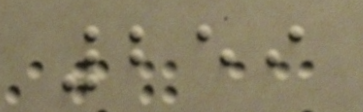259
